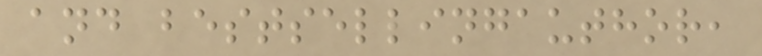and bestsellingauthor,
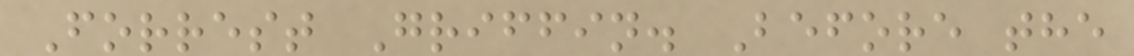Forrest Griffin. Before the
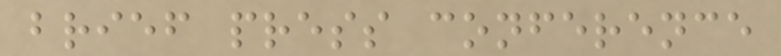brief press conference
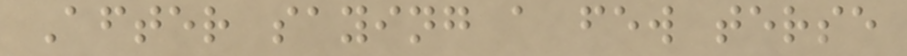After saying a few terse
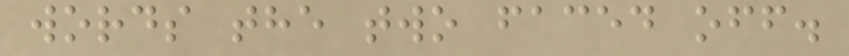words the two faced off.
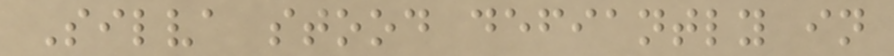Silva stood defiantly in
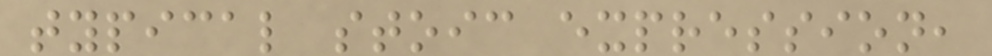typical stoic expression,
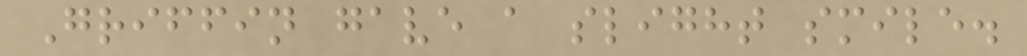Griffin gave a slight smile.
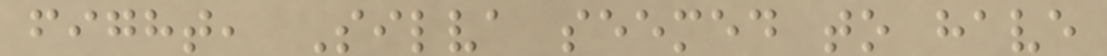fight, Silva seemed to have
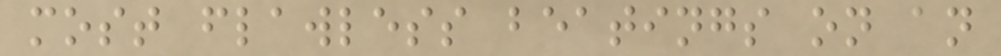most flawless beatings on an
